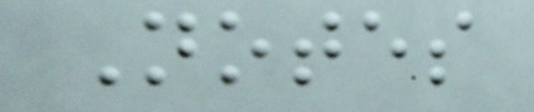Notes
